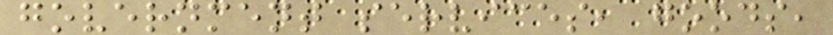government services, goods,
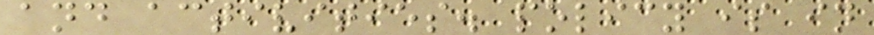and activities. policy is in
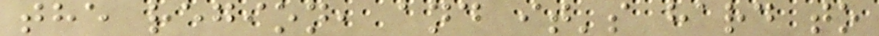the region, and it's hard to
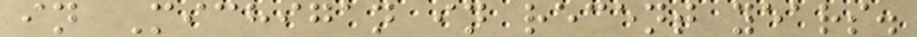in Michigan in recent years.
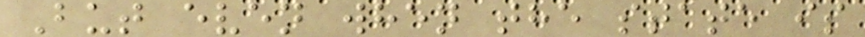But even when the state is
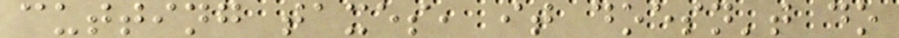cutting taxes, it doesn't do
